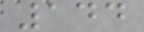144
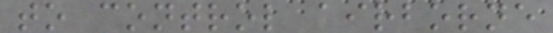to control airborne
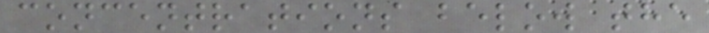concentrations below the
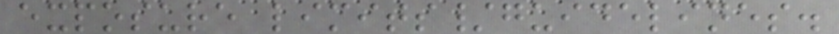exposure limits/guidelines.
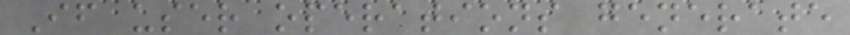If user operations generate
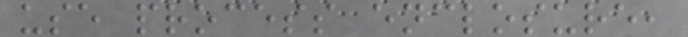use process enclosure,
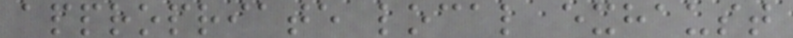appropriate local exhaust
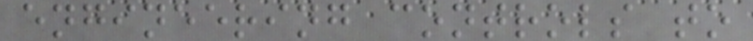engineering controls to
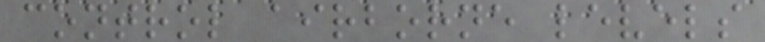control airborne levels
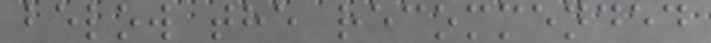below the recommended
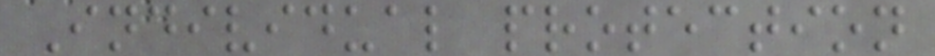Individual protection
